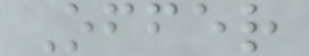Offer
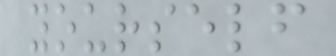yourself
